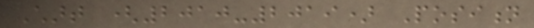Chart (2010-2019) Position
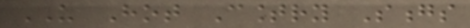US Hot Country Songs
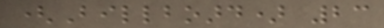(Billboard) 23
